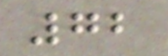72
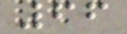66
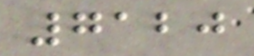7120
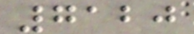7120
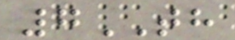7TH
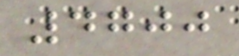4700
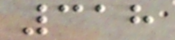318
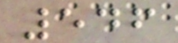546
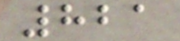821
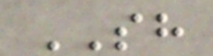SH
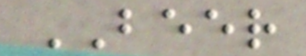BEER
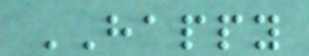HAPPY
